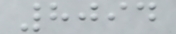8094
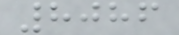8086
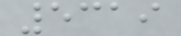5319
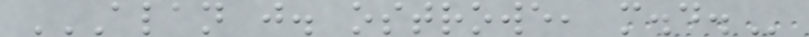ALAN J. OSTROWE, M.D.
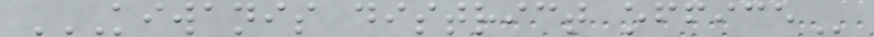KIWANIS DISTRICT OFFICE
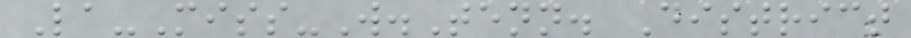La-Miss-W.Tenn. District
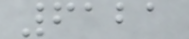6121
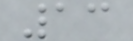13
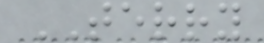TERRY
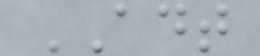ADT
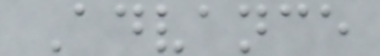Advance
